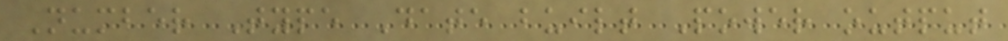Number Type Date built Power output
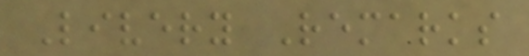Livery Remarks
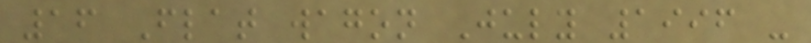16 Flat wagon July 1996 -
